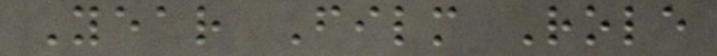Year Film Role
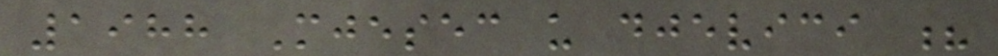1988 Mjesec u djevici ?
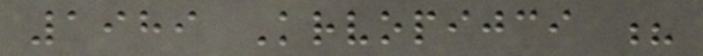1989 Krvopijci ?
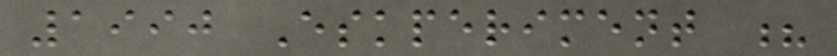1990 Eskperiment ?
